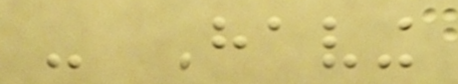- Having
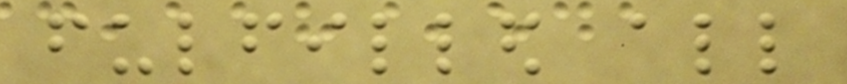fulfilled all
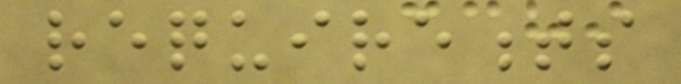requirements
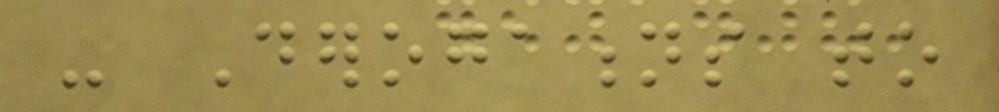- Derogations to
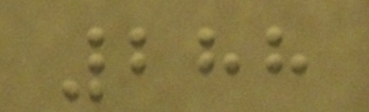288
